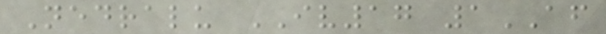Nedralu IV17 1AF
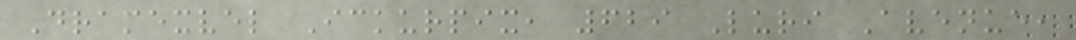Dramexvel Ickurpix, 629 Luri Avenue,
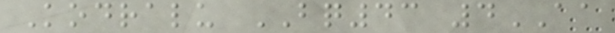Kodralu BQ43 4AA
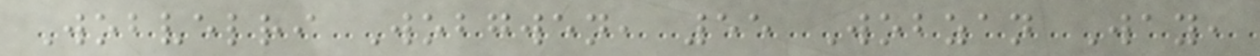Wobvelri Wobgwen, 55 Wobzan Way,
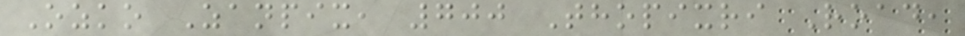Ozko Zanpix, 700 Thopixri Road,
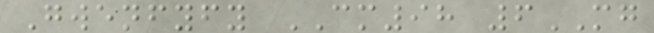Gwenfyfy CM98 6MG
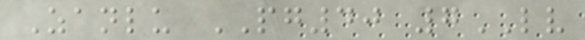Zanlu PG40 7LV
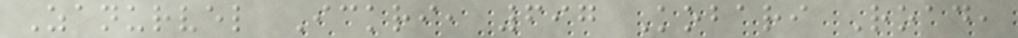Zanurvel Ickri, 697 Kobari Road,
